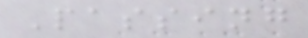Passing
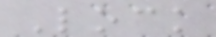Lock
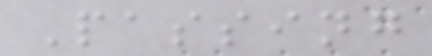Passing
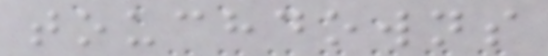touchdowns
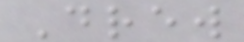Drew
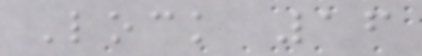Lock 16
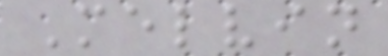Melvin
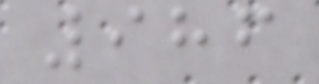986
